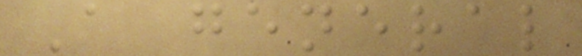A general
